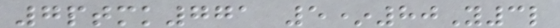7ptmk771 5*80Y3l
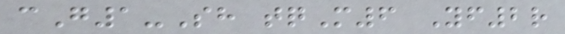cG1-Sh tqM6 Yf2r
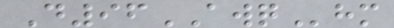D96AWQhm
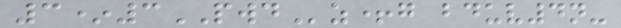3*3PWDz+g bduv4n-
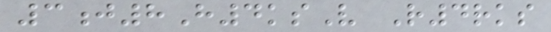3j8H4ksV R4rks
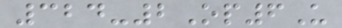324-2Op6U
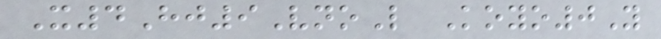X4Hj9VnoL Koyo0Y
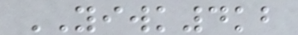YIWK4kb
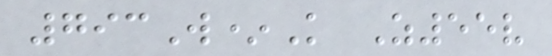793W*K Z55v
